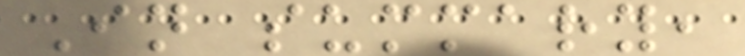In summary,
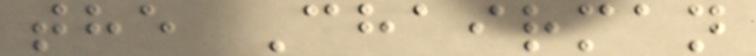the Chairman
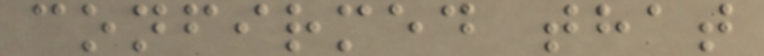confirmed that
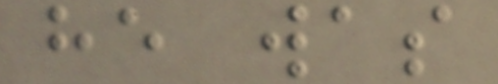he was
